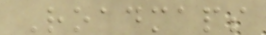Roadmaps
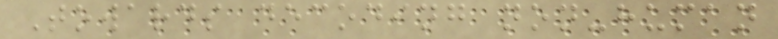Towards decoding non-human
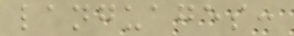languages:
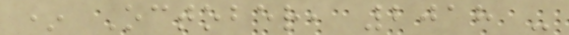* October, 2018 -
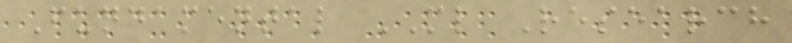Fundamental ML Research
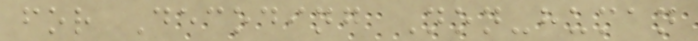for Decoding Non-human
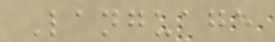Language
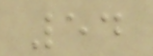54
